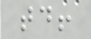today!
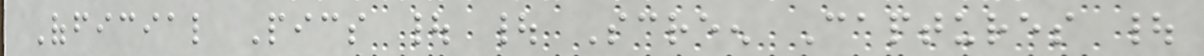Official Pics | | Screen Captures |
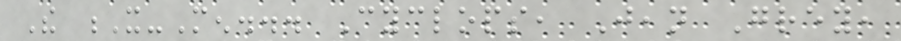The X-Men... Cyclops, Jean Grey,
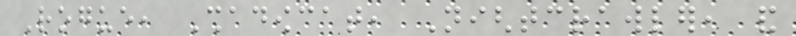Rogue, Shadowcat, Nightcrawler, and
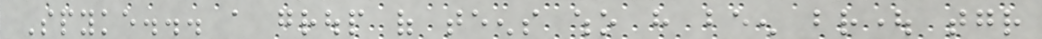Spyke... a group of teens who have been brought together
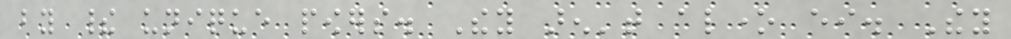by their unique powers. They aren't alone either. They
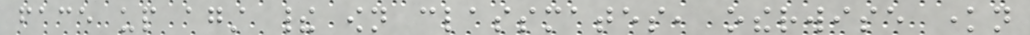face up against their own classmates, otherwise known
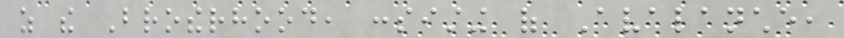as the Brotherhood, consisting of Avalanche,
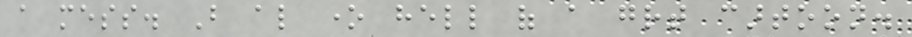a mess. But also one hell of a great cartoon.
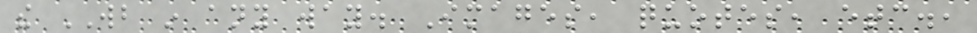the WB in any way. Images, quotes, etc.,
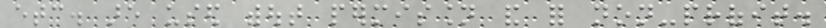etc. are used without permission and for non-profit.
